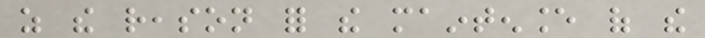as the reason for the maintenance of the
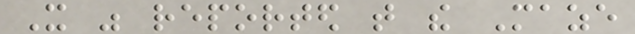It was reported that the Maze
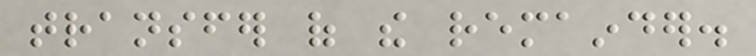transfer of the remainder.
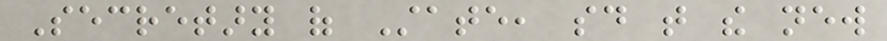Secretary of State, said that the new
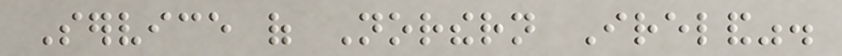Service of Northern Ireland".
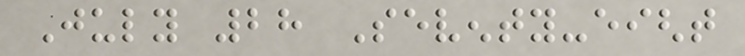July 28 Seventy-eight
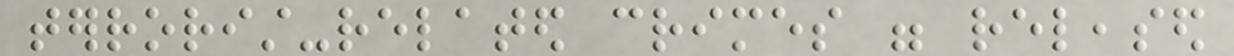terrorist-related crimes were released
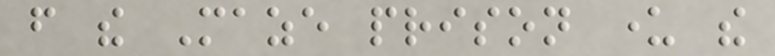from the Maze prison under the
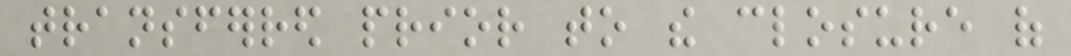transferred prior to the closure of
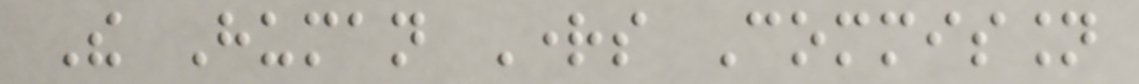The Human Rights Commission
